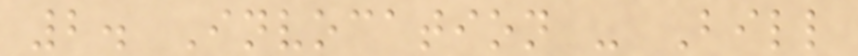2. Invocation - Bill
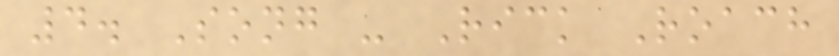4. Song - Rick Roach
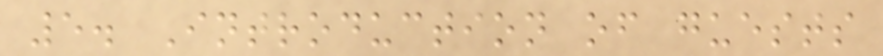5. Introduction of guests
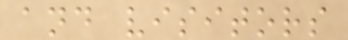and visitors
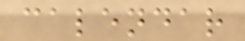calendar
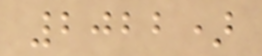2022)
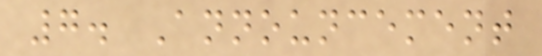7. Announcement
